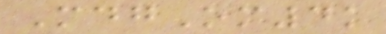MdgOm4k
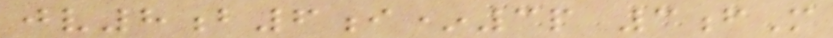jv8b6i*3p 3fM
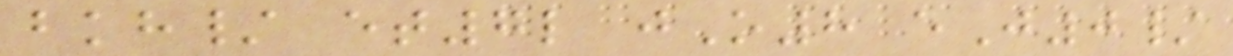bkh/ et7l jO8 eJ0/
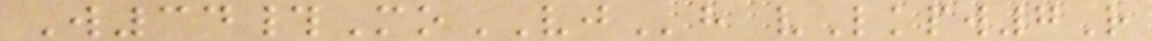W34#MoVJh vLkpw7R
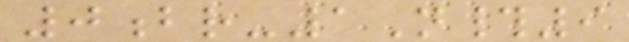0br-1N#9
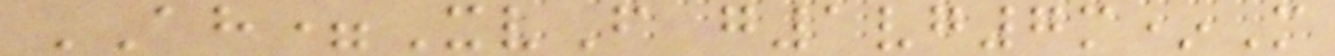AH=XvF g1vg7m*M
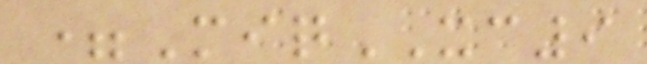=MiqXC9
